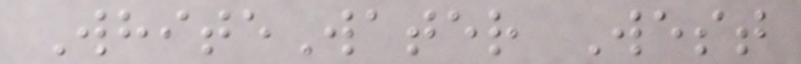WhiteWater West
